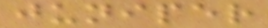juniper
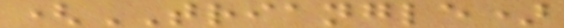(TRIANGLE)
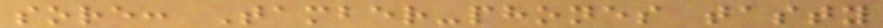sore: Tamber-phones tasty
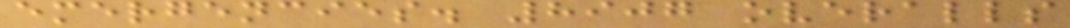emergencies. 8907 overalls
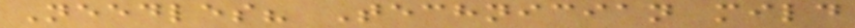Needles? Technician mild
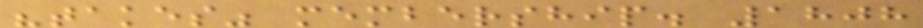"takes" membership. 1808
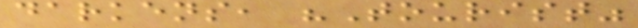darkens, "Tourist"
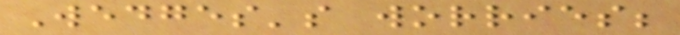Wedges's worries;
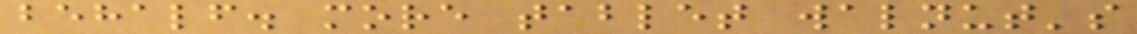behalf. more tablet walnut's
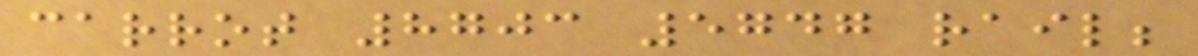carrot 8703 5747 rail;
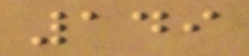149
